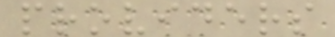providers
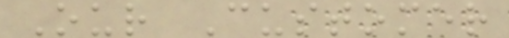Our Customer
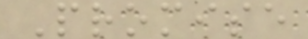Promise
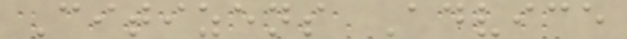Citizens Advice
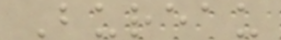Bureau
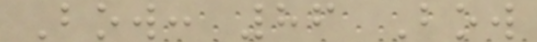Bow: 86 Bow
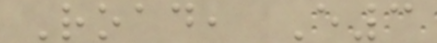Road, E3
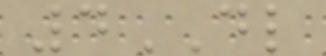4DL
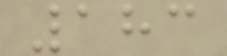183
